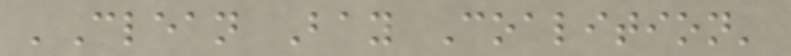'Clean Bay Coalition'
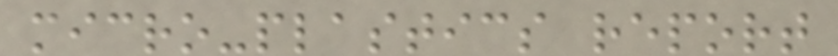micro-plastics report
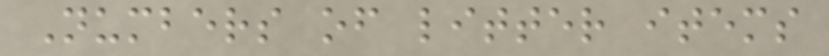Numbers of litter items
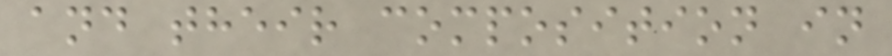and their composition in
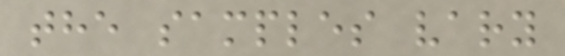the samples vary
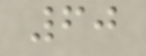60
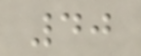40
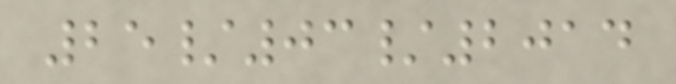25/03/2014
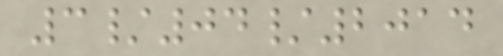3/04/2014
